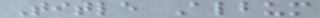Title Album
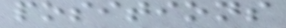positions
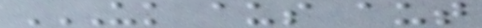UK AUS AUT
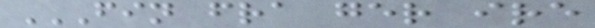FIN FRA GER IRE
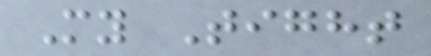My Tight
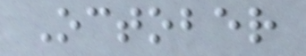October
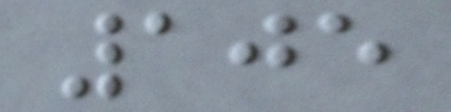105
